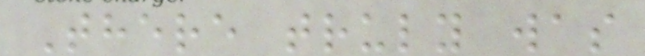There truly was
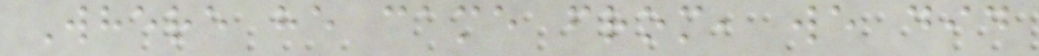Where he came from, we did
